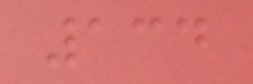134
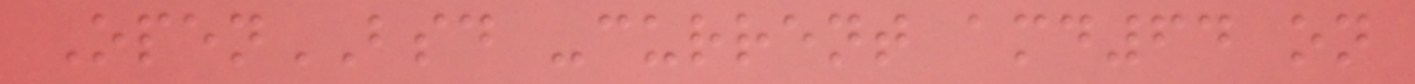OpenBSD -current amd64 on
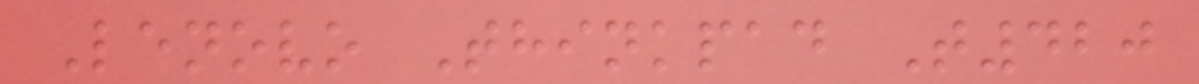Lenovo Thinkpad T420
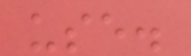use.
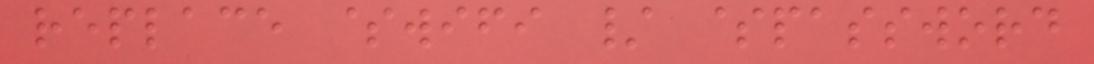replace $wifi / $password
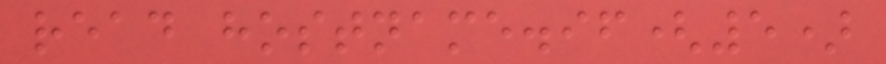read hostname.if(5)
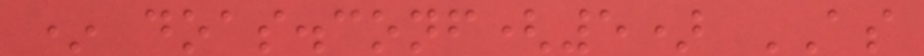* doas.conf(5) AS
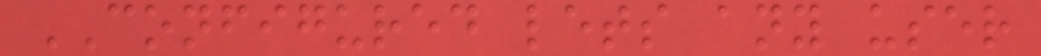CONFIGURED lets any user
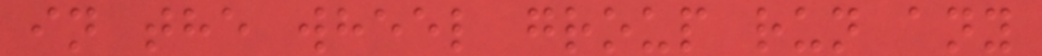in the wheel group run any
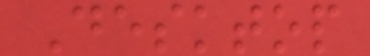Desktop
